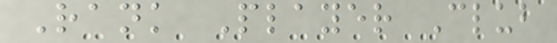Rank Player Club
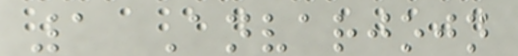1 Anvarjojn
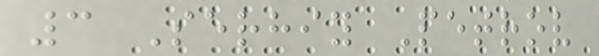3 Serhiy Petrov
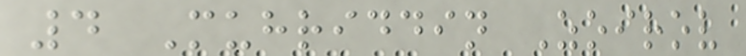4 Muhriddin Zoirov
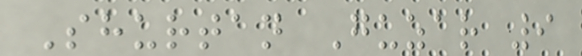Shurtan Guzar 9
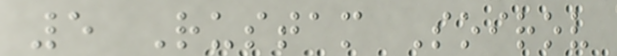5 Rustam Soirov
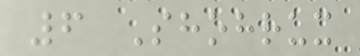6 Shohrux
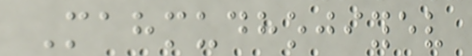Mahmudhojiyev
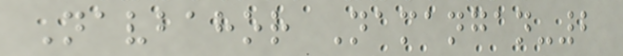Navbahor Namangan-2
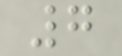7
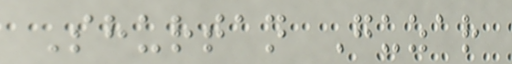Shurtan Guzar
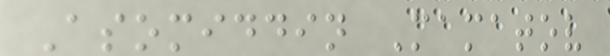Asomiddin Mamatov
